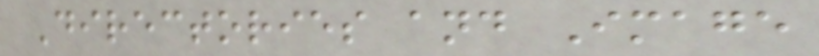Directories and Image
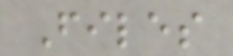Files
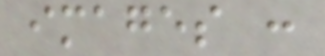images :
